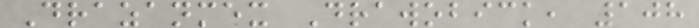Drazanmex Drawobick, 108
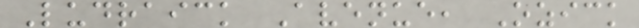Ludraick Avenue, Ozick
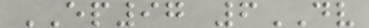EP97 6DV
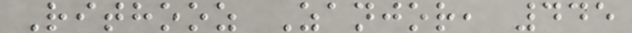Rithooz Zanjor, 445
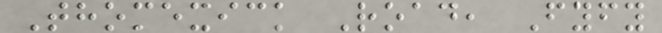Thomexick Road, Fyfy
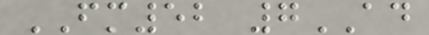FM52 7AD
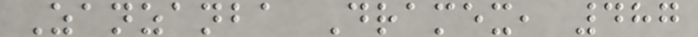Zanzanba Dramex, 487
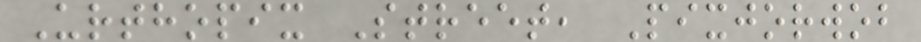Urthopix Street, Pixjorwob
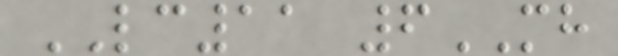LC11 6MH
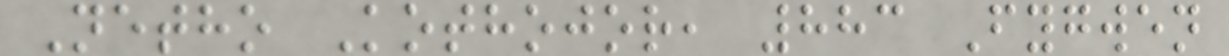Netho Kothojor, 883 Fygwen
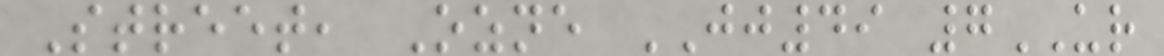Street, Ozne JJ49 7UR
